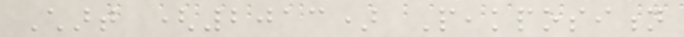Chart (2013) Peakposition
